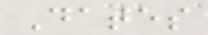Dates
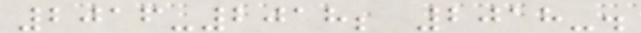2016-2018; 2018-.
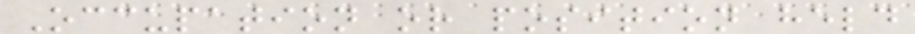Occupation or position held
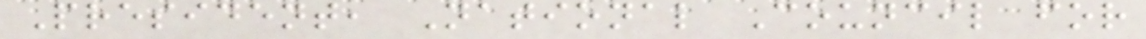President, National Council for
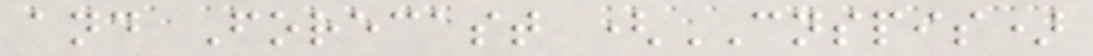and Forecast (CNSPIS)
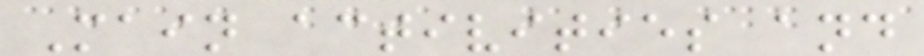Main activities and
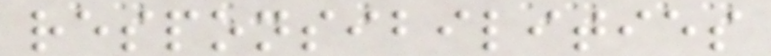responsibilities
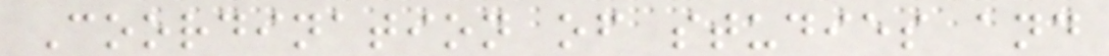Coordination of studies and
